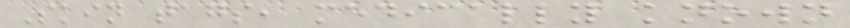Skin tags, medically known
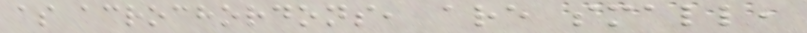as acrochordons, are small,
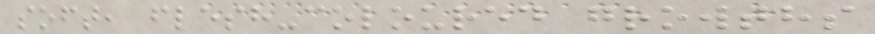soft, flesh-coloured growths
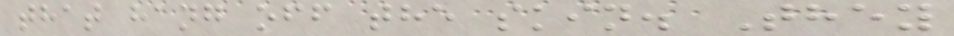that hang off the skin. They
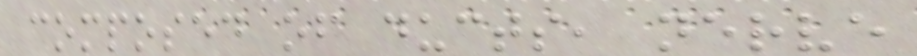composed of ducts, nerve
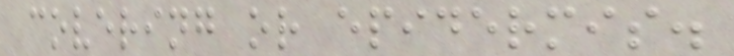covering or epidermis.
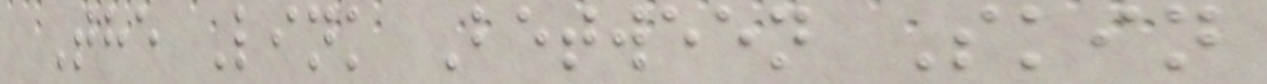The Link Between Skin
